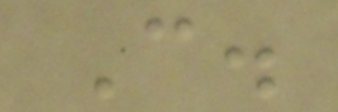C.
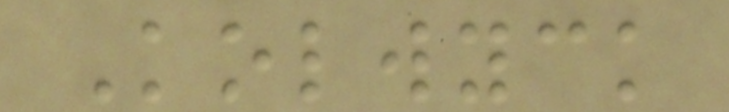Kolwyck
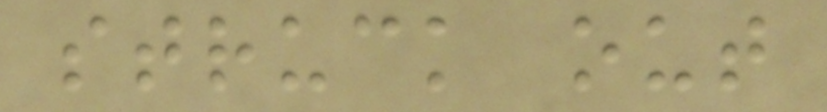struck out
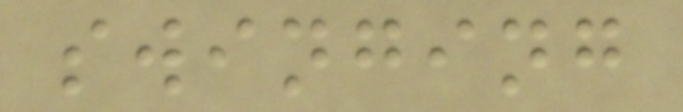swinging
